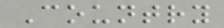Country
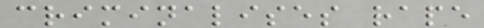criminalises rape
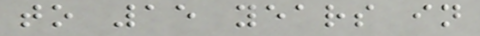to 15 years in
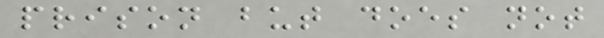prison but does not
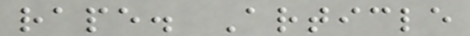rape. Article
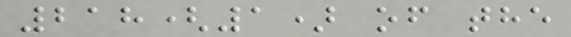218(1) of the
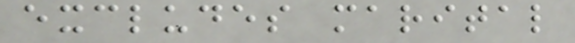excludes marital
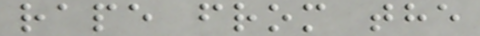rape from the
